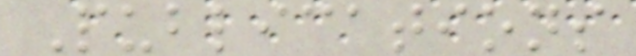Publications
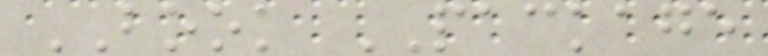BOOK PACKAGE
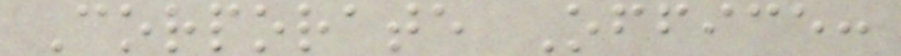Corporate Office:
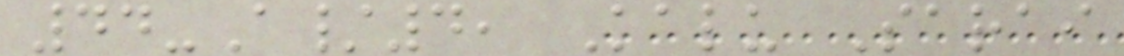44-A/4, Kalu Sarai
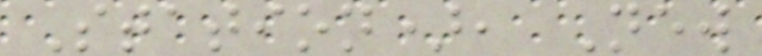Station), New
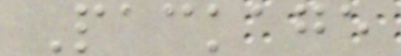Package
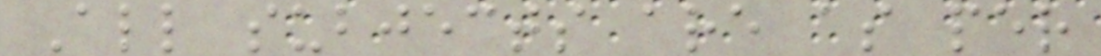All subjects are as per
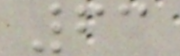63
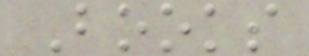Books
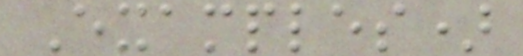Examples)
